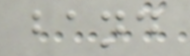band
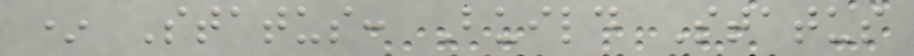* Status: Build Status
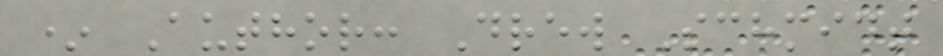* Author: Drew Schmidt
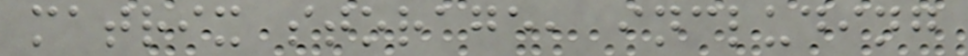matrix storage, including
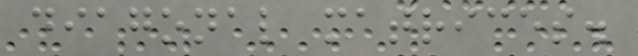diagonal matrices.
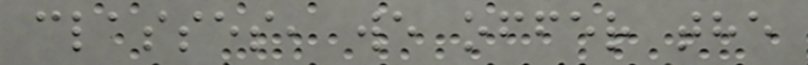classes, we offer the
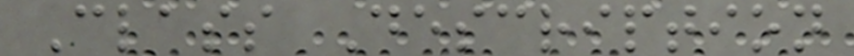Class Description
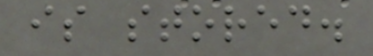is stored.
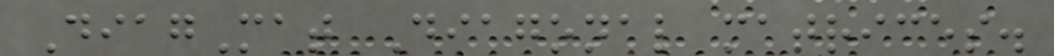DiagMat Diagonal matrices.
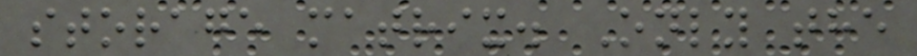storage matrix. Only the
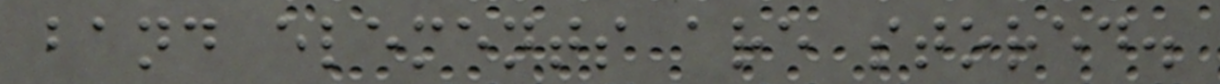band elements are stored.
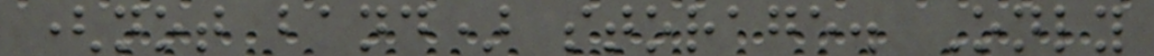(not band) storage. Only
